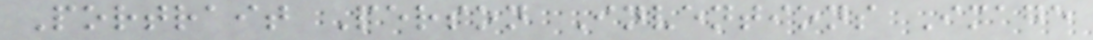Portrait Person Inventions Image
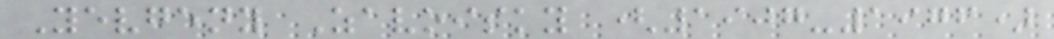Yevgeny Zavoisky (1907-1976)
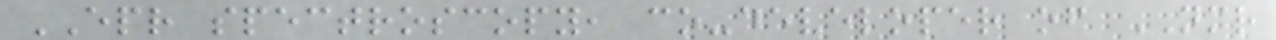EPR spectroscopy, co-developer of NMR
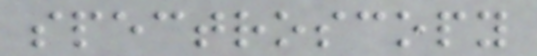spectroscopy
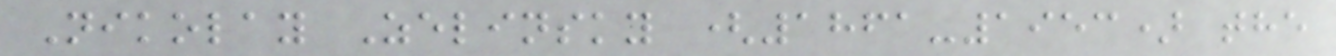Nikolay Zelinsky (1861-1953) the
